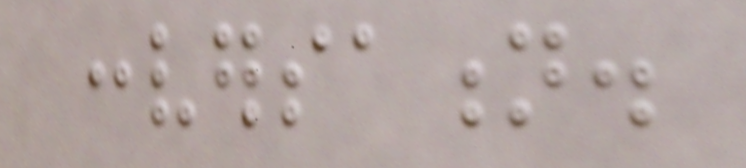conversation.
